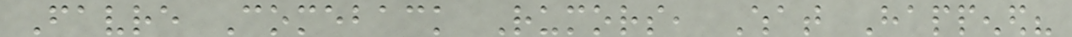Favre Comeback Rumors, What Happened?
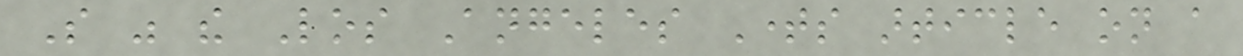So was the Los Angeles Times article on a
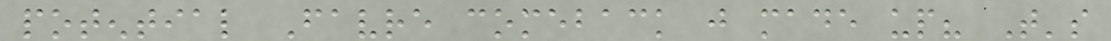potential Favre comeback just made up? That's
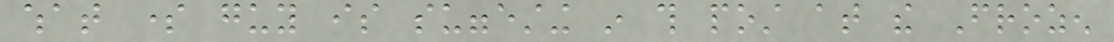what some guy is suggesting in this post at the Frozen
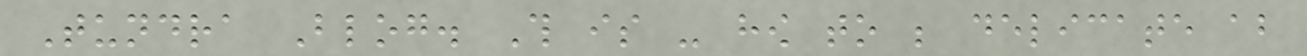Tundra Blog. This is - how to be delicate about
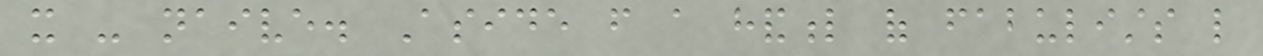it - naive. Aside from a handful of fabulists like
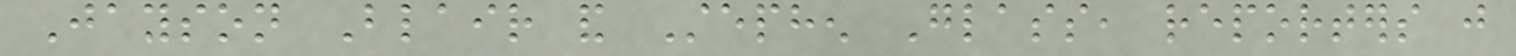Jayson Blair and Stephen Glass, reporters just
